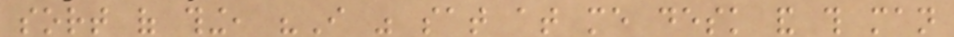sort of thing, "I was sat at me desk and this man
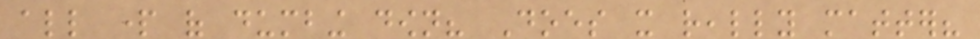all part of dumbing down? Does it really matter?
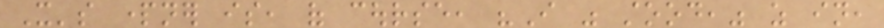It's partner is, of course, "I was stood," as in,
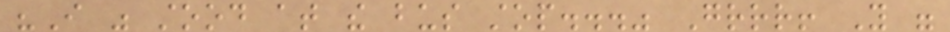"I was stood at the bus stop..." Grrr! You were
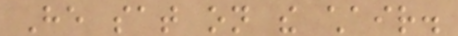He sat on the chair.
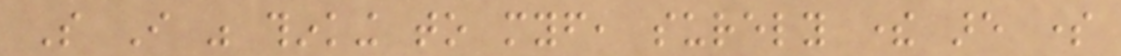So I was thinking to myself, surely there are some
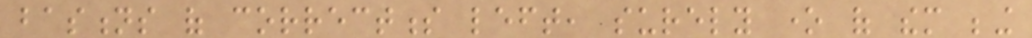bastions of correctness left, surely one of them being
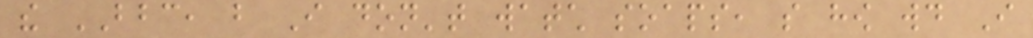the BBC, but I don't watch soaps, so how would I
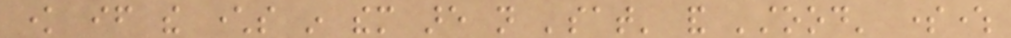know if the characters in them are not 'sat' and 'stood' somewhere
